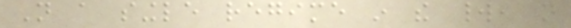Not a single regime in the world, not
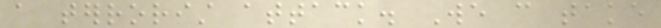a terrorist attack. We can take
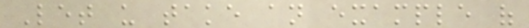Let us take an example of
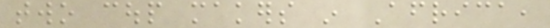two coup makers in Africa,
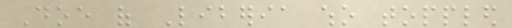Doe of Liberia who toppled
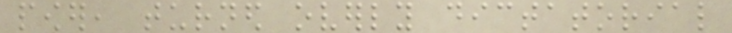power, turned overly dictatorial
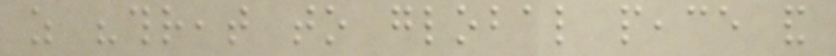as "threat to global peace and
